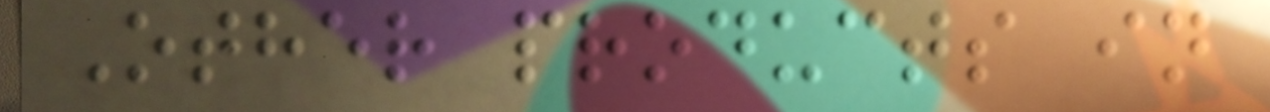Other products in
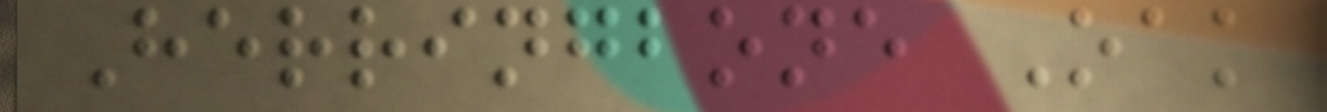Herringbone Oak
